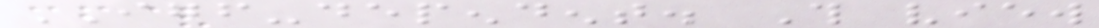IGF-dependent. This view
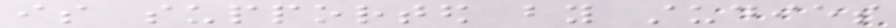is supported by studies
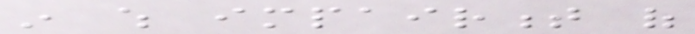in which impairment of
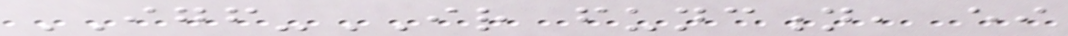IGF-IR function, either
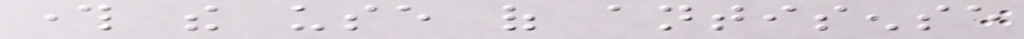through the use of antisense
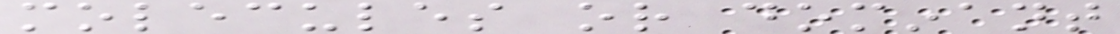molecules or dominant
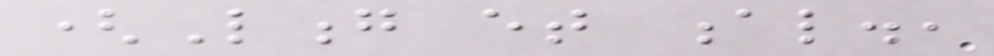(Long et al.,
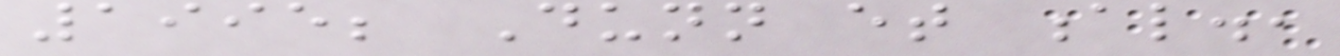1995; Dunn et al.,
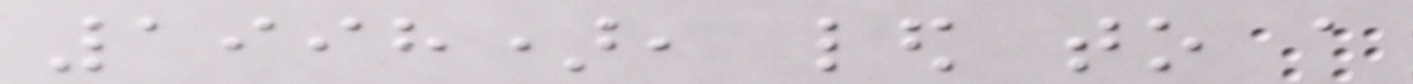1998), led to a
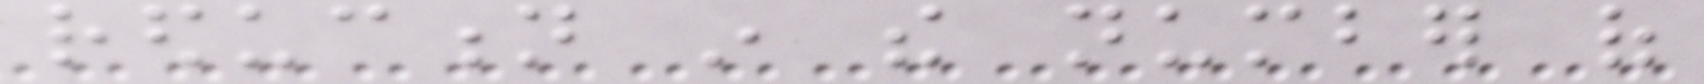reduction in the number of
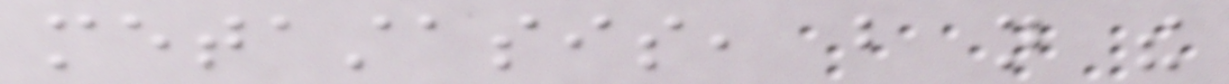metastasis, but not the
